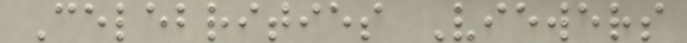Celebrities Viewers
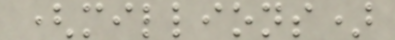(millions)
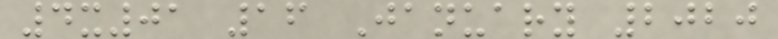4x01 16 January 2020
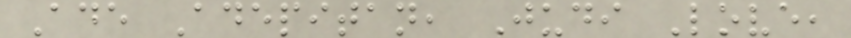Ade Adepitan, Judi Love,
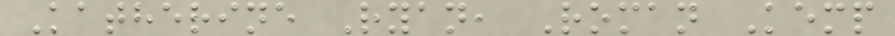Katherine Ryan, Roman Kemp
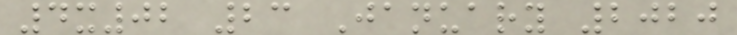4x02 23 January 2020
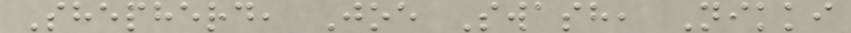Shepherd, Joe Swash, Nikki
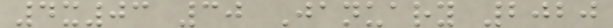4x03 30 January 2020
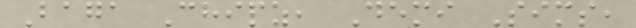Baga Chipz, Demi Sims,
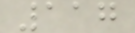117
